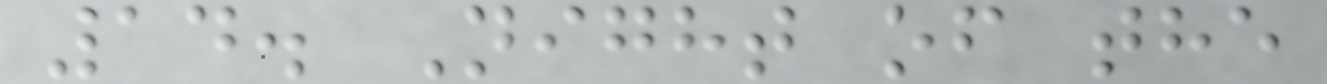14. Night of the
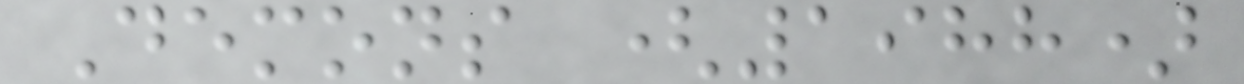Demons (1988)
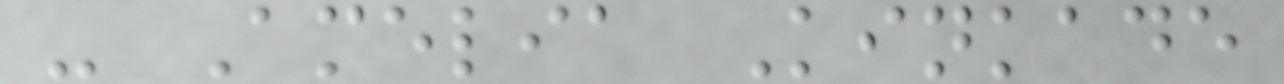- Amelia Kinkade
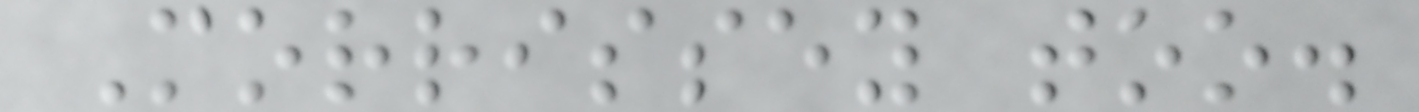Morrissey too.
